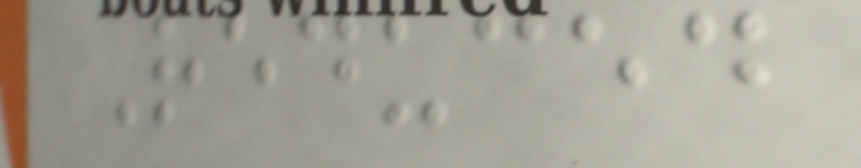Reduced
